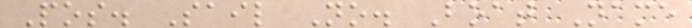Pos. Sail No. Boat Name
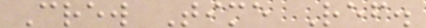Crew Time Ref.
